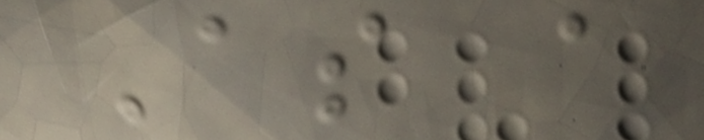As a
